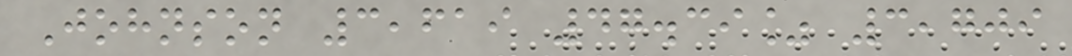Johnson 3,619 47.39% 3,709
